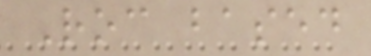Roc based
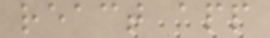react app
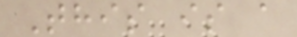This is a
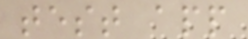test app
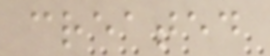created
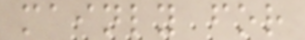mainly for
